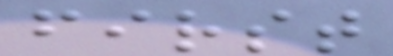first
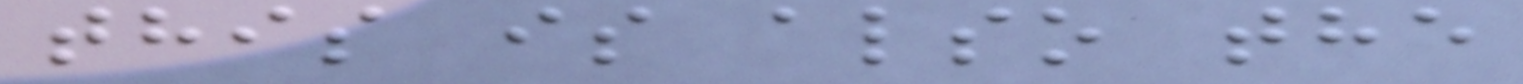this is also the
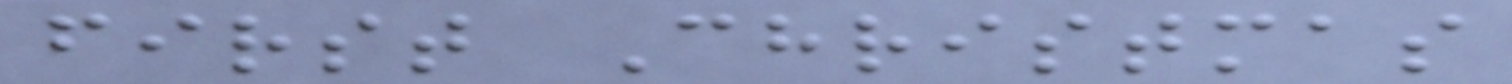first Christmas
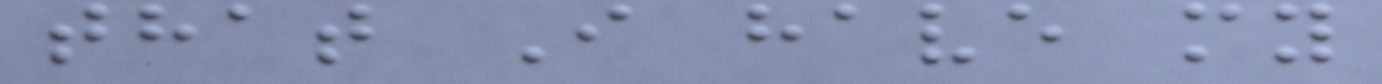that I have my
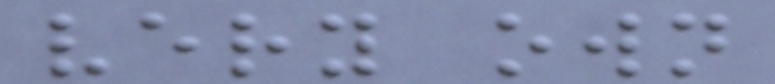very own
